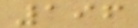196
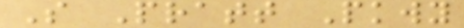S Pratt Pkwy
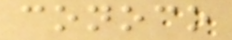conoco
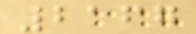2167
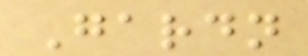Gardn
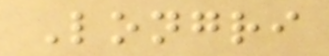Longri
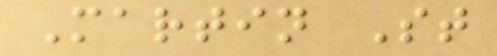Martin St
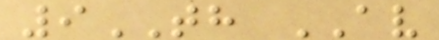9TH AV
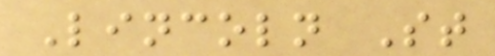Lincoln St
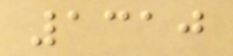1310
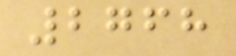2768
